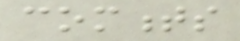comments
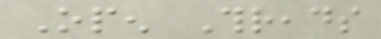Open Threads
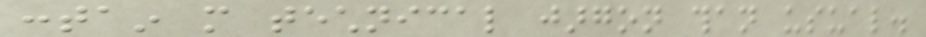contain more technical jargon than usual.
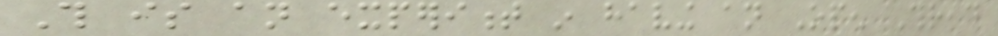This is an experiment in having an Open Thread
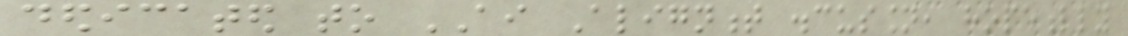dedicated to AI Alignment discussion, hopefully
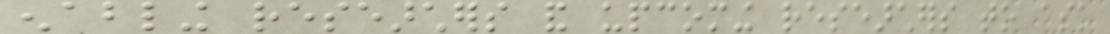enabling researchers and upcoming researchers to ask
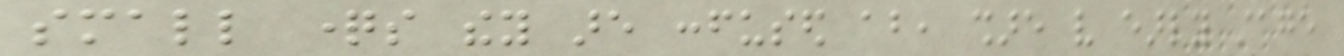small questions they are confused about, share very early stage
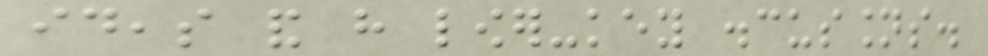ideas and have lower-key discussions.
